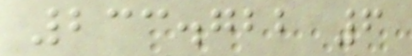233.722 6
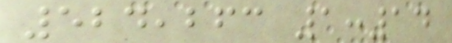524,263 1:14
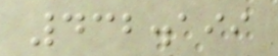432.199
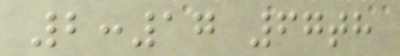2:17 67th
